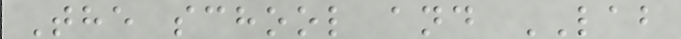The school and LAB
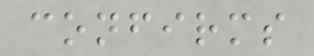confirms
